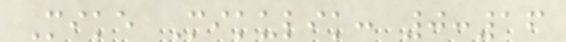Mike Mikulik: 0:16
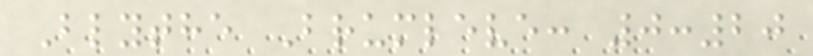Blythe Brumleve: 0:20
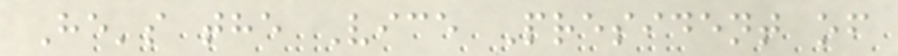He's the Vice President of
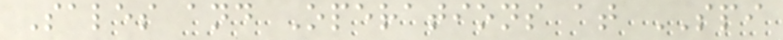Sales and Operations at SPI
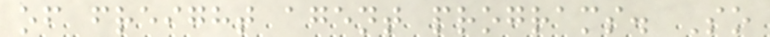of freight agent programs. So
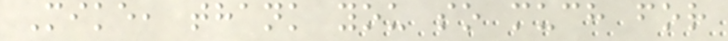Mike, thank you so much for
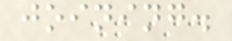joining.
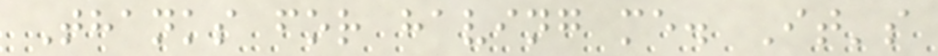Thanks for having me. It's
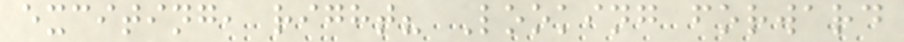exciting, right? Looking forward
